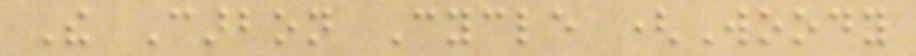The Carbon Cycle (Woody
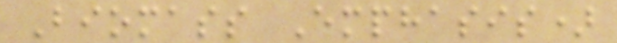Biomass Emphasis)
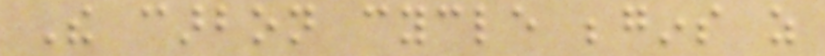The carbon cycle begins as
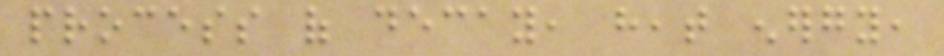process of decay, heat energy,
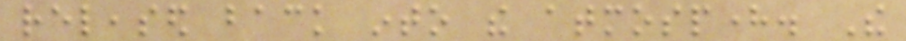released back into the atmosphere. The
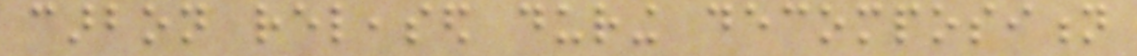carbon released during decomposition
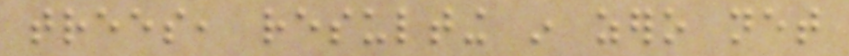trees, resulting in zero net
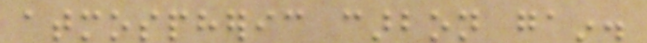atmospheric carbon gain.
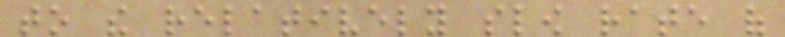to the relatively slow rate of
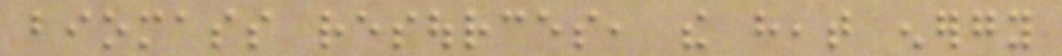biomass resources, the heat energy
